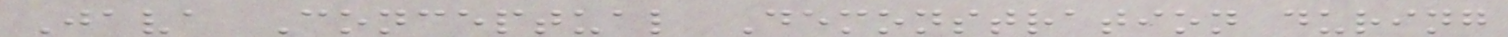Java Conceptual Demonstration during
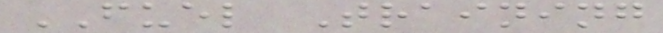FUEL Training
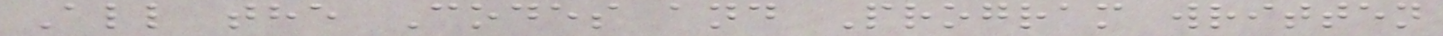All the Codes and Program written
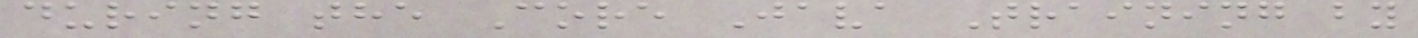during the Core Java Training by
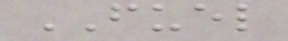FUEL
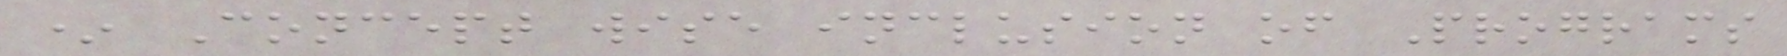* Concept wise inclusion of Programs
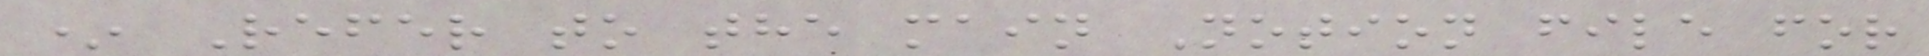* Refer to the main Notion file for
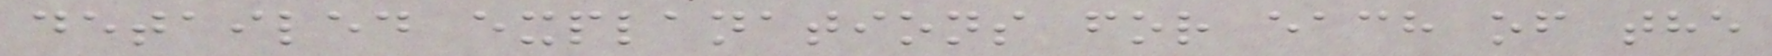detailed explanations for each of the
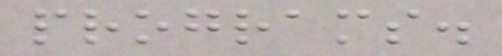programs.
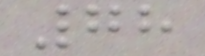78
